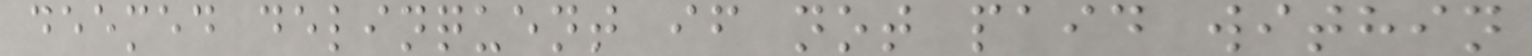deemed delinquent if not paid within
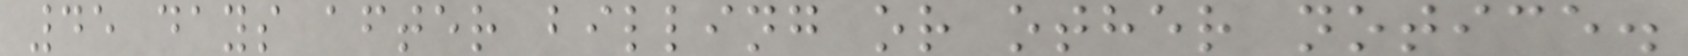45 days after billing or other notice.
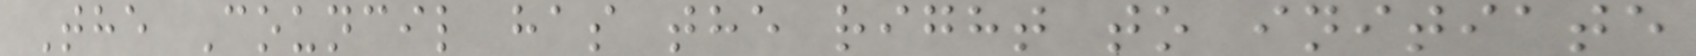The Council has the right to initiate
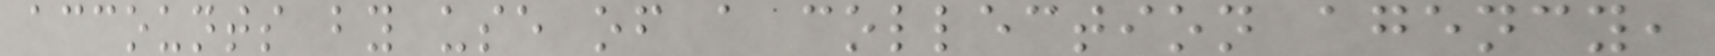accounts by use of a collection agency,
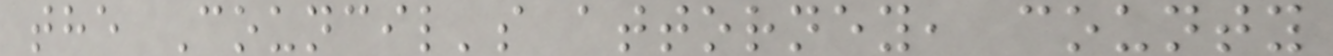the Council's attorney, county
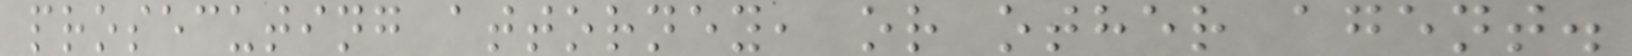prosecuting attorney, or other agent.
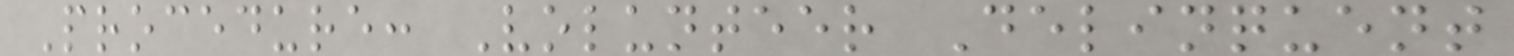Procedure: Volunteer Delinquent
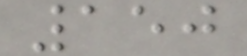150
